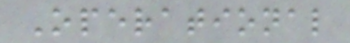Operational
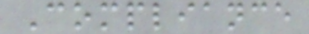Compliance
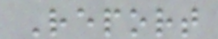Report
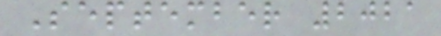September 2021
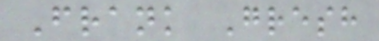Frank Gresh
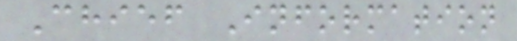Chief Information
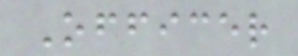Officer
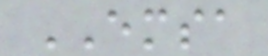EMSA
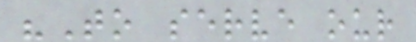"To serve our
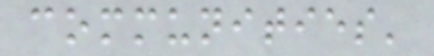communities'
